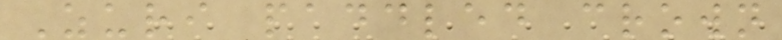Zuri paddled crown
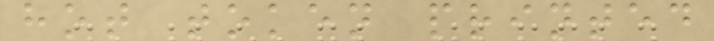hot token printed
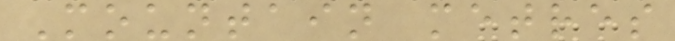Mountain metres
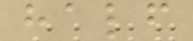half
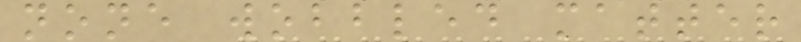none wobbled matter
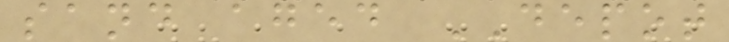sand aged DEPOT
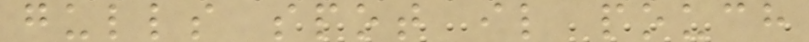gulls spot il pouch
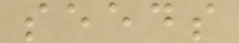seeds
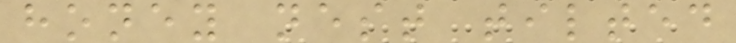honey nest tilted
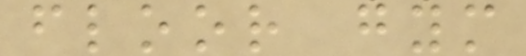floor gym
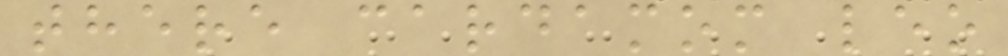there cardamom leo
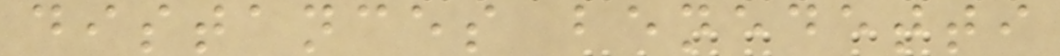distances benedetti
